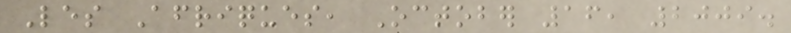Les Afriques, October 16, 2009.
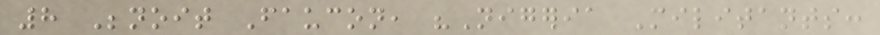8 Benoit Faucon, "Nigeria Militants:
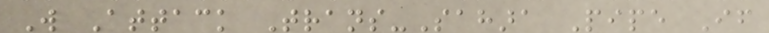Will Attack Trans-Sahara Pipe If
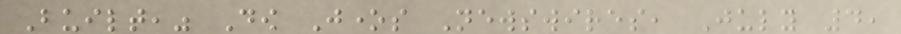Built," Dow Jones Newswires, July 4,
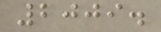2009.
